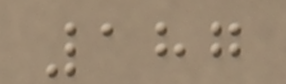187
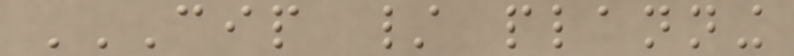CIP / PLANNING
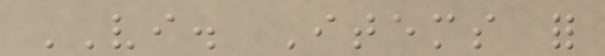VI. Items for
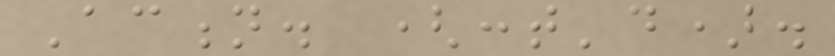Action. (cont'd).
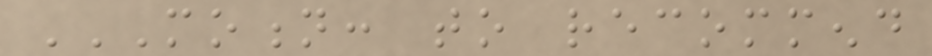MOTION: TO RECOMMEND
